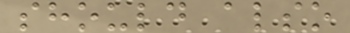should also
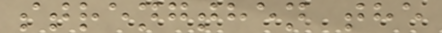strengthen the
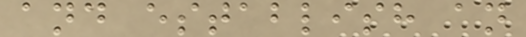and establish an
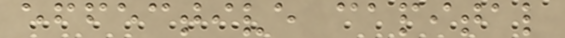effective capital
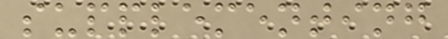supplementing
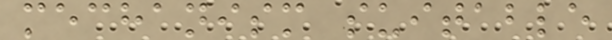mechanism suitable
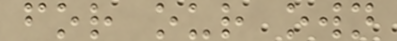for our own
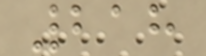218
